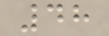48
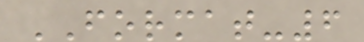FORMAT-6
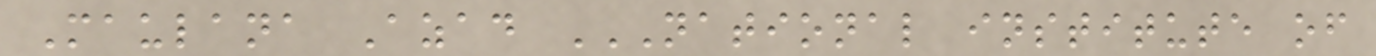Maulana Azad NATIONAL INSTITUTE OF
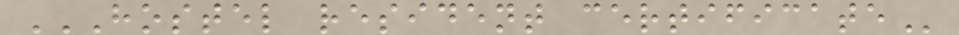HOSTEL RESIDENT CERTIFICATE
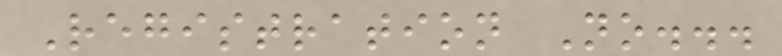Registration No...
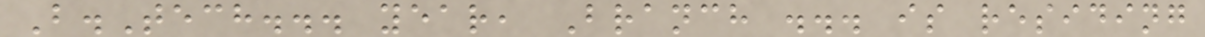B.Tech... year, Branch ... is residing
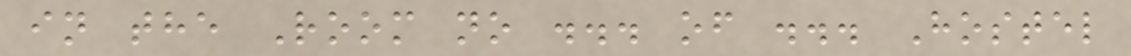in the Room no ... of ... Hostel
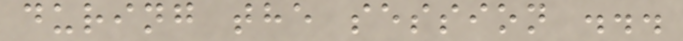during the session ...
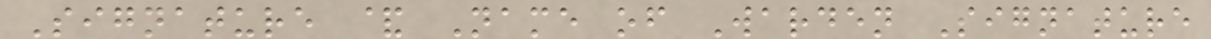Signature & Name of Warden Signature
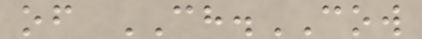of CH.COW
